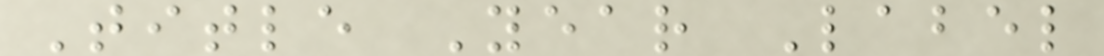Title Year Label
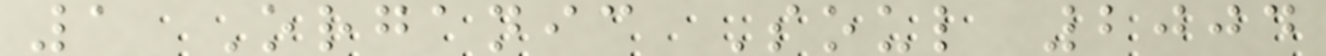1 Organic Soul 2004
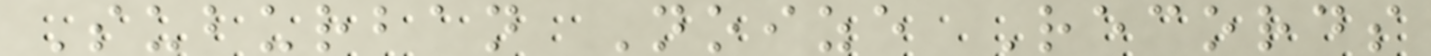Suburban Noize Records
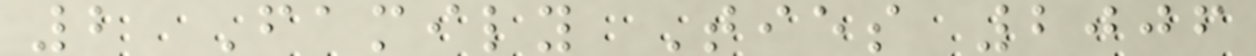2 Family Ties 2006
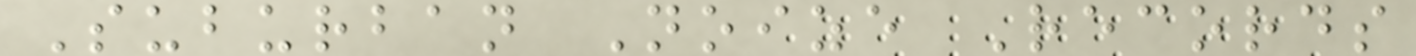Suburban Noize Records
